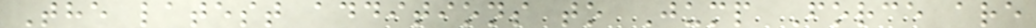The latest additions to Jump Force are
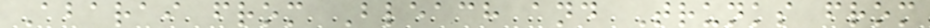Abarai from Bleach and Trunks from
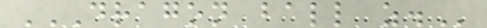DRAGON BALL Z.
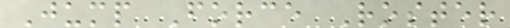Jump Force Roster
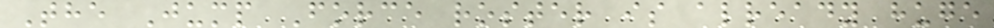The Jump Force roster is already huge
